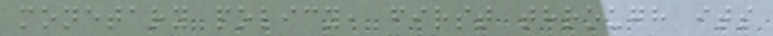monetary policy, first through its
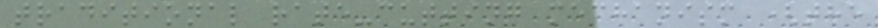traditional rate-cutting mechanism (the
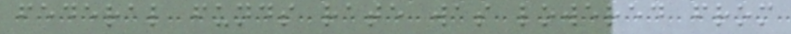federal funds rate was lowered from
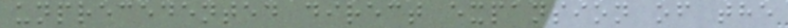unprecedented direct expansion of the
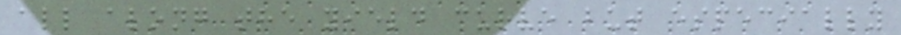all along the yield curve but especially
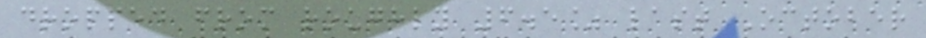dropped from roughly 6.5% last October
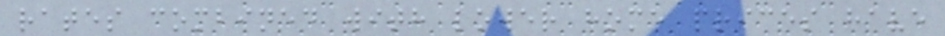rates combined with lower home prices have
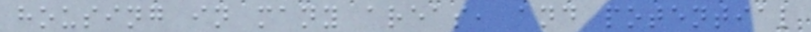housing in many areas, and potential
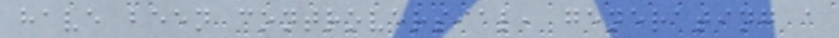have been controversial, generating a
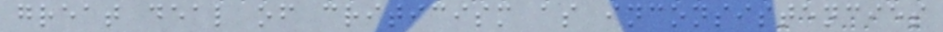great deal of criticism as inconsistencies
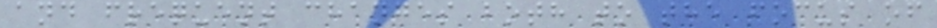and frequent changes both to the focus of
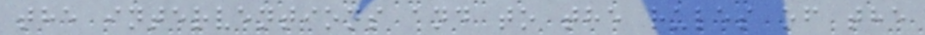the interventions and to the rules of the
